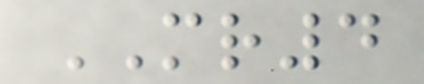MR4
